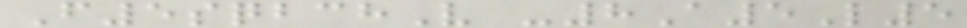F5sqbchV -8A5L5
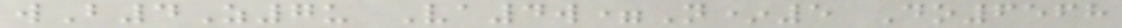wB4Z7u Va4w=N*5 Do6568
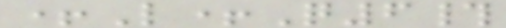+L+Q6#
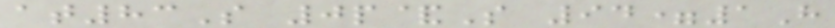at83S 0p&S 94=1H
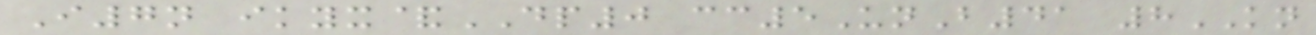I7n ikyx&DP0 cc5UnB41 8KN
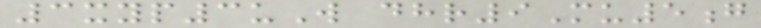3xyp3uW dhr9Mu5g
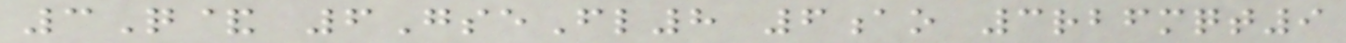3Q& 6GseFl8 6ao 3rbfmqt9
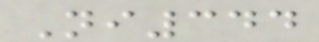Ni344
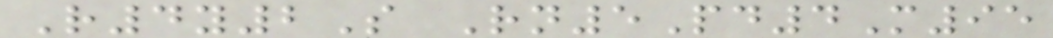R4y2S Rn5Pd4M95
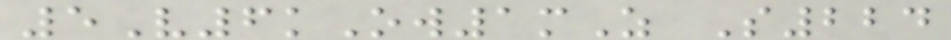5V6kOw1mZ S224
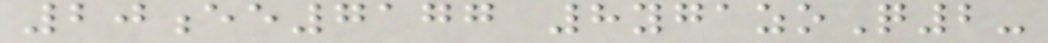20ee7177 8ygazoQ2-
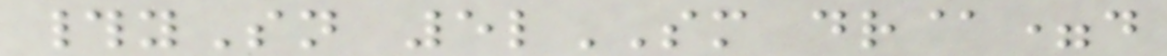#ySn 5lSM dr@=d
